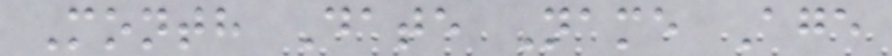Month Date Name Age
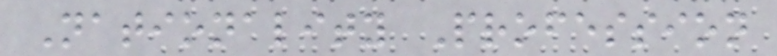Nationality Profession
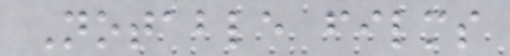Notable films
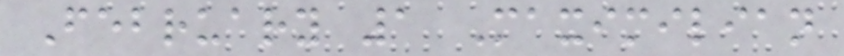February 1 Maximilian
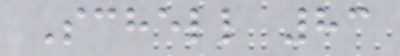Schell 83
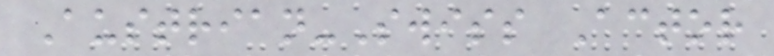Austrian-Swiss Actor
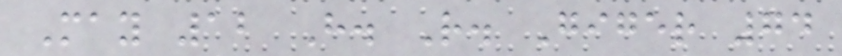May 12 H. R. Giger 74
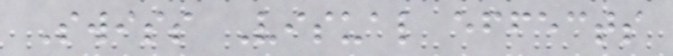Swiss Visual effects
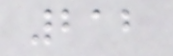212
